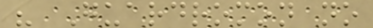" Guardromon no
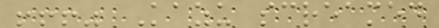!!!" Kazu screamed
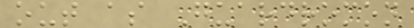out as Guardromon
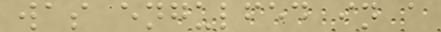was engulfed in a
